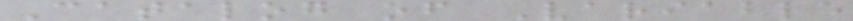Catalog of Variable
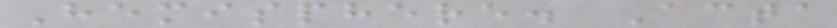Hemisphere. Acta
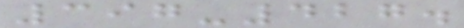397-427.
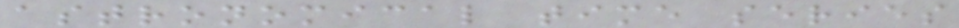astronomical time series
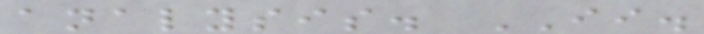analysis. II.
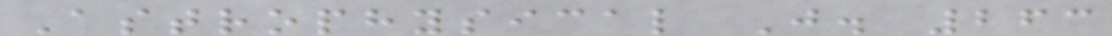Astrophysical J. 263
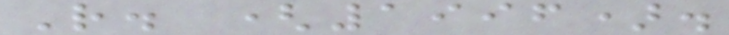R. (1996).
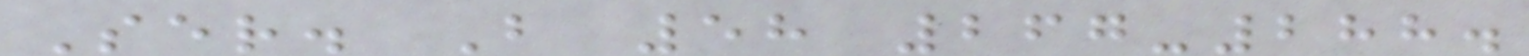Ser. B 58 267-288.
